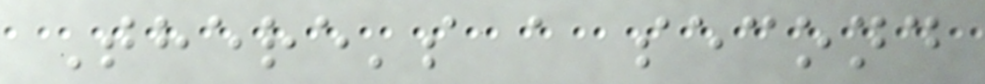There's a second
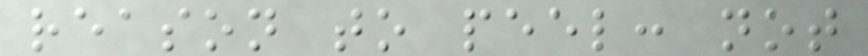reason to peel: not
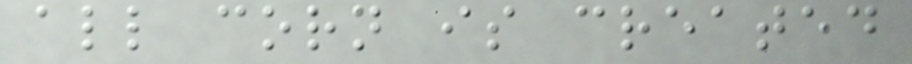all corn is created
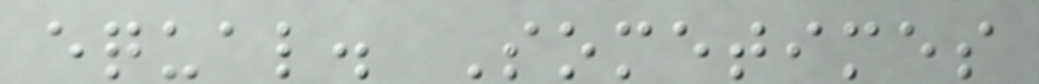equal. Sometimes
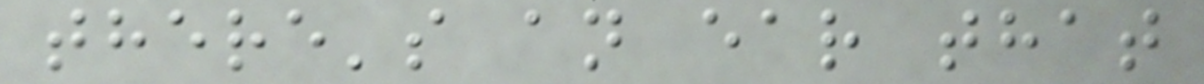there's an ear that
